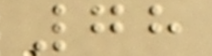78
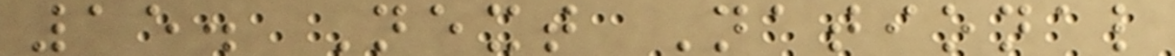15. Next National
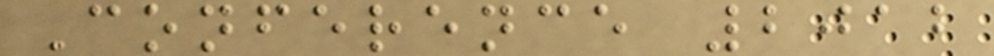Conference 2012
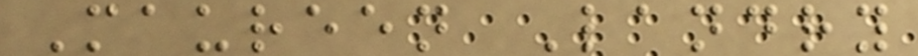Maureen Landry
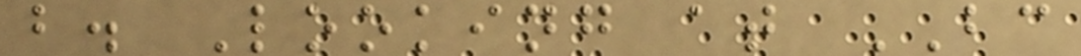b. Looking at BC
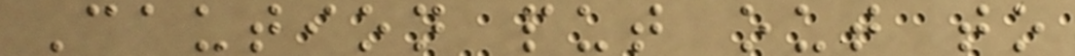Caution put out to
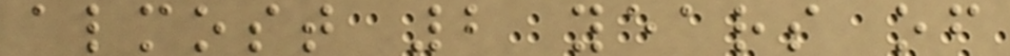almost 2 years of
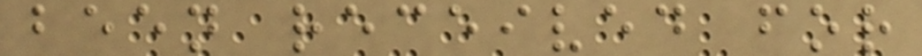been received for
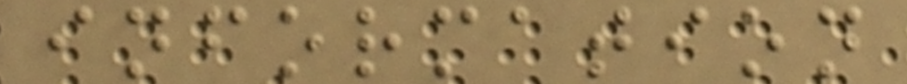information
